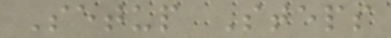Setup Steps
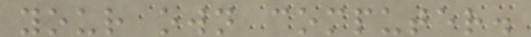your own computer.
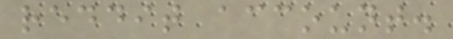reddit account.
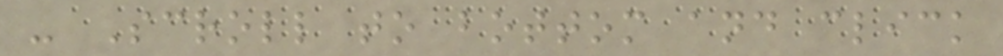- Scroll to bottom and click
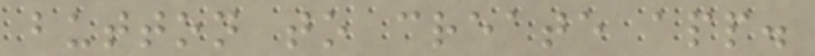button to create app.
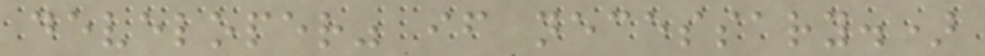developer" if necessary.)
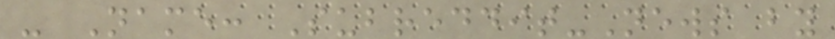- Name: Subreddit-News by
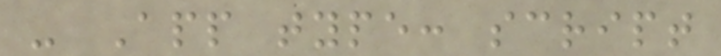- App type: script
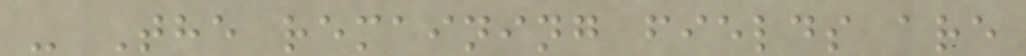- The remaining fields are
